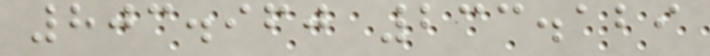803.960 233.129
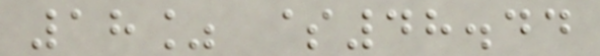18% $48.44
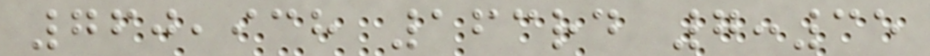760,938 163rd 7:35
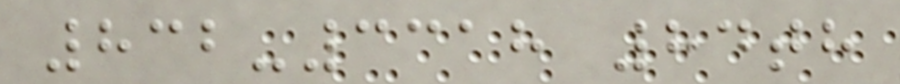832-3318 84th
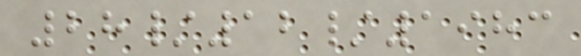28/12/1983
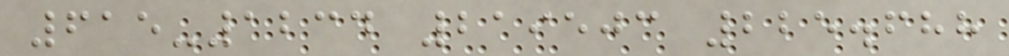615-1234 219503 225.688
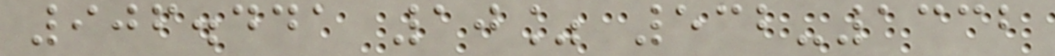906.441 10% 532-1332
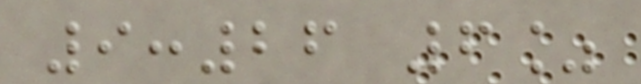9:26 6%
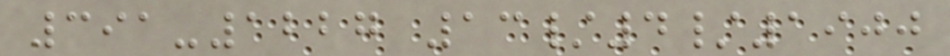391-1227 13/4/1900
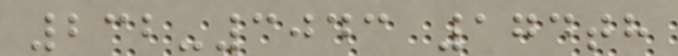232-3043 174th
